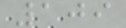109
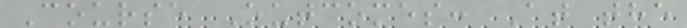Course Outcomes: At the
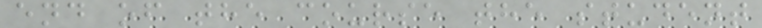end of the course the student
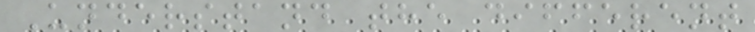Understand the different
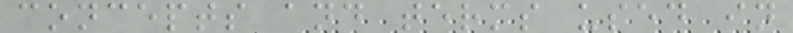concepts and terms used in
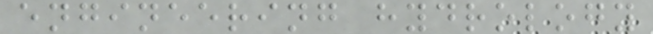engineering hydrology
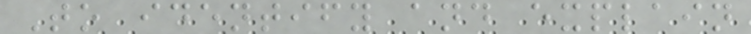To identify and explain
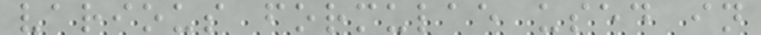various formulae used in
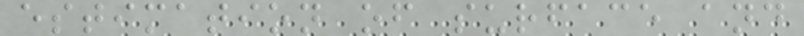estimation of surface and
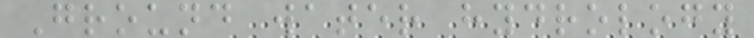Ground water hydrology
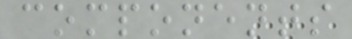components
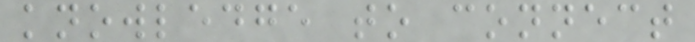knowledge to connect
